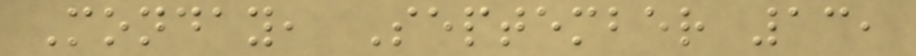Monday, September 13,
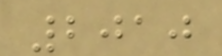2010
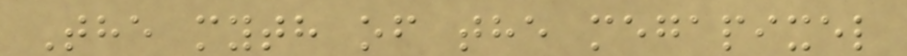The myth of the megapixel
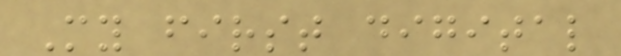My first digital
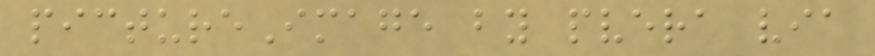pictureImage by pvera via
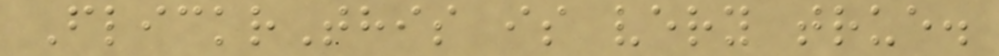FlickrThis is very true.
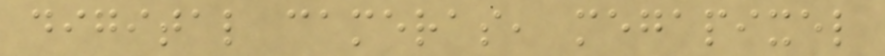digital cameras, megapixel
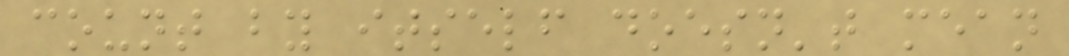count by itself doesn't mean
